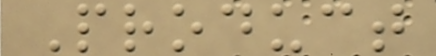Product
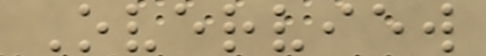Overview
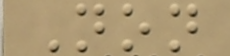Non
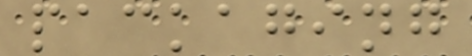packaging
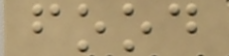food
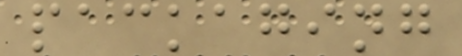packaging
